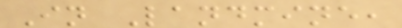In Landmine,
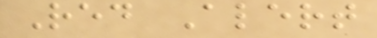Red Alert
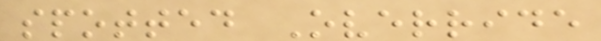spotted Override
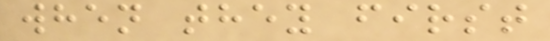when they first
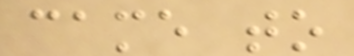came to
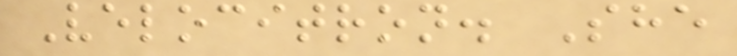Velocitron. She
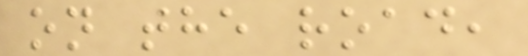on the road,
